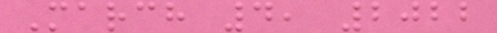March 4, 2022
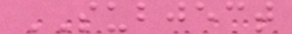SUBJECT
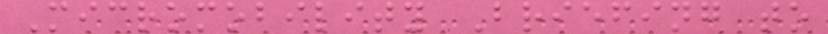Micromobility Briefing to
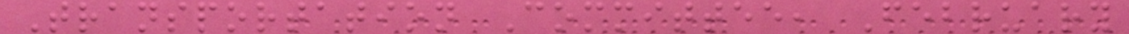Transportation Committee, February
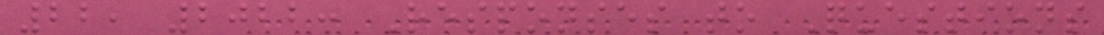22, 2022: Responses to Questions
